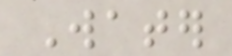Water
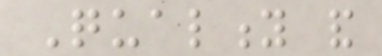Quality and
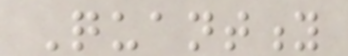Quantity
